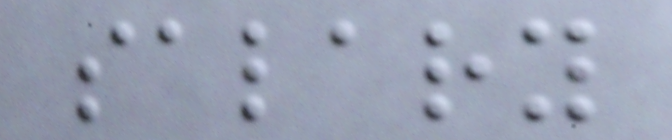salary
